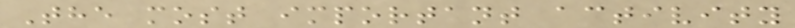The most important activity
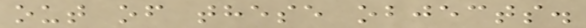out of these objects.
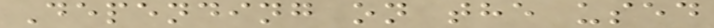Depending on the used
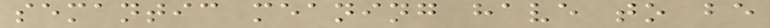semantic meaning have to be
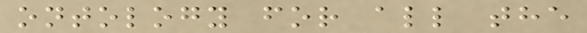ontology for all the
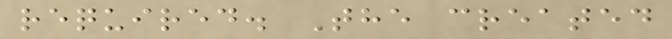required. The created
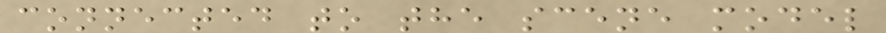connected to the scene model
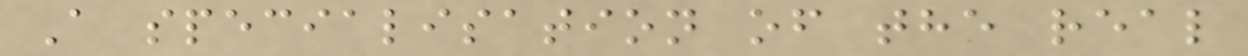A specialisation of the real
